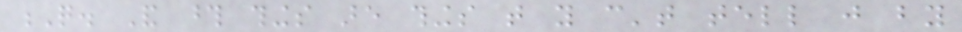Q. And those things are things that you can't tell just by
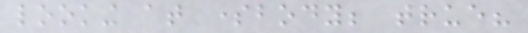looking at somebody; true?
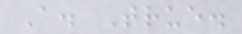A. True.
